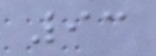93
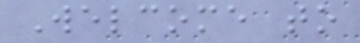Welcome to
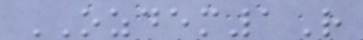OZDEM1R
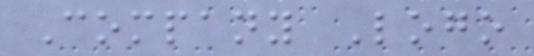Company Logo
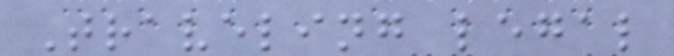Traveling legal
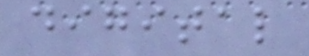digital
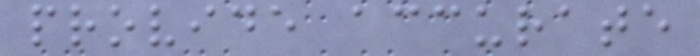provide accurate
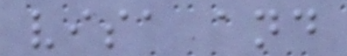visa and
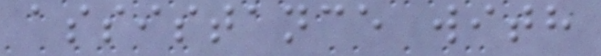assistance with
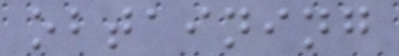obtaining
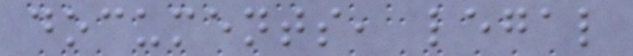documents, legal
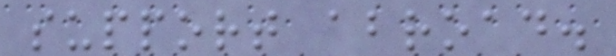support abroad.
